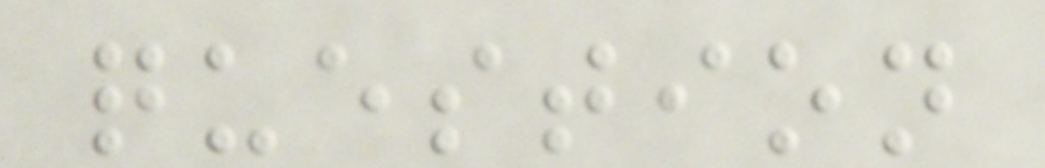question
